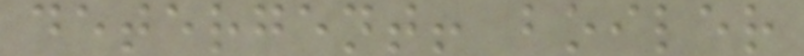detergent! boiler
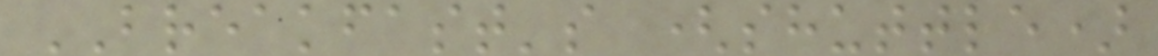BREAKFAST's (shuttle)
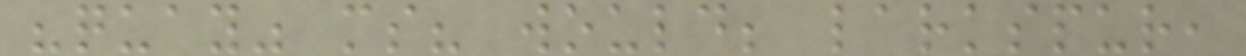"quay" ms? would; larkspur,
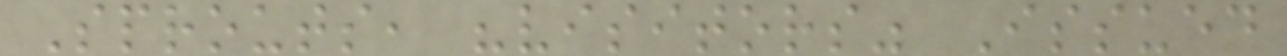Sprouts, "visitors" Issued
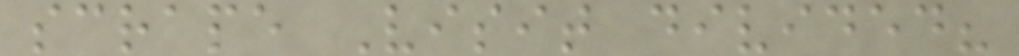scrape Visit divided?
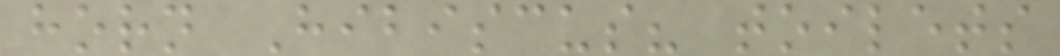horn Hibiscus? toilets
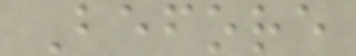Before
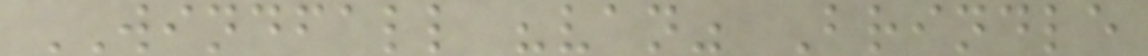WINDFALL "van" Brindle
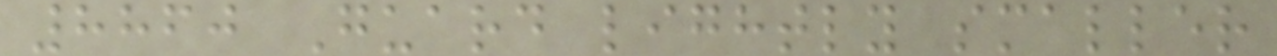8860 Guard lightly smaller
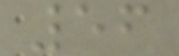56
